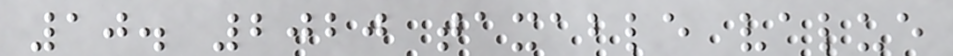10. 2020 taxable value
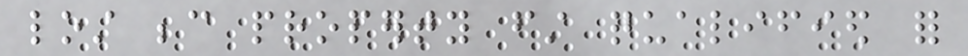lost because property first qualified for
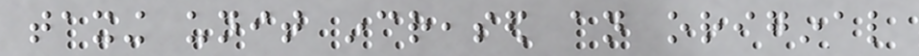taxing unit increased an original
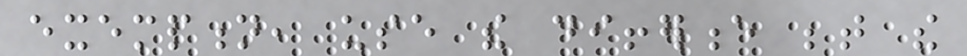exemption, use the difference between the
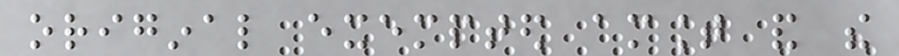original exempted amount and the
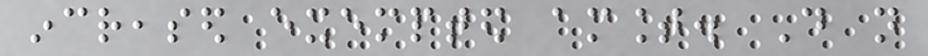increased exempted amount. Do not
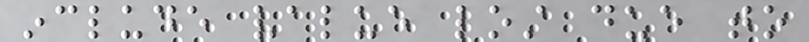include value lost due to
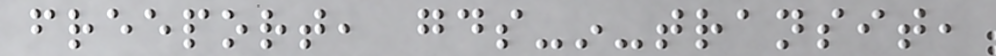freeport, goods-in-transit,
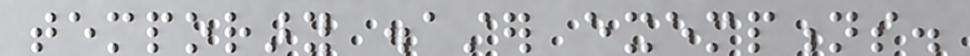temporary disaster exemptions.
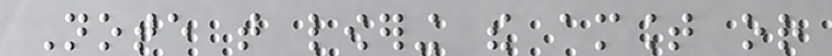Note that lowering the amount or
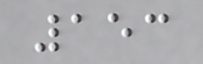153
